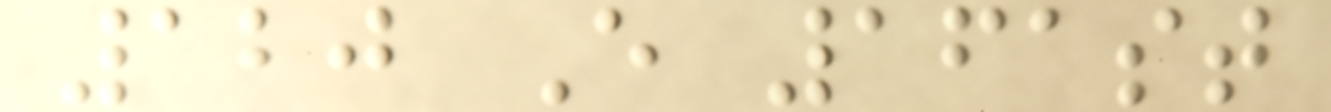120 E 161st
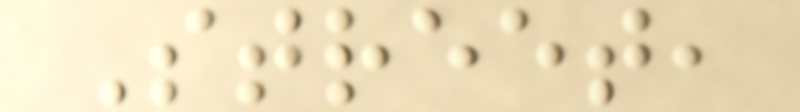Street,
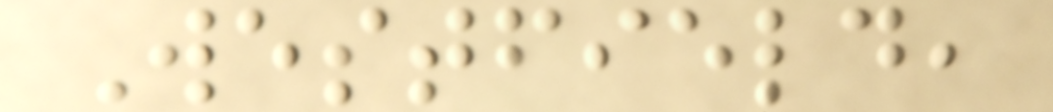Westfield,
